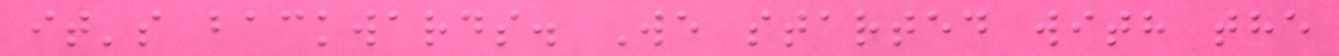it's backwards. We started with the
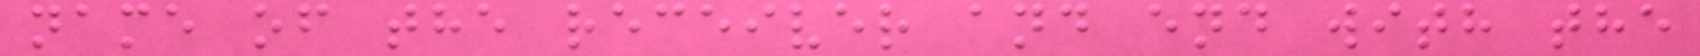name of the receiver and end with the
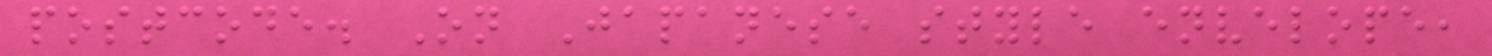postcode. On Japanese style envelope,
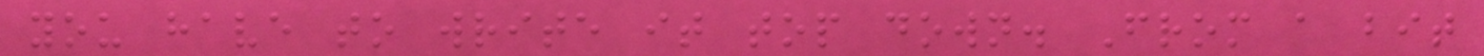you have to write it top down. From a bit
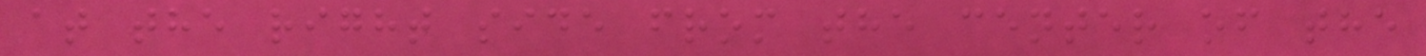at the right side from the center of the
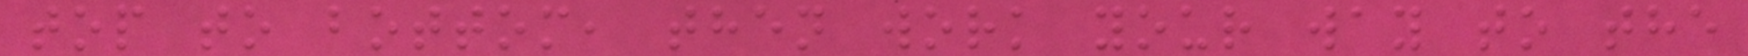top to bottom, then work your way to the
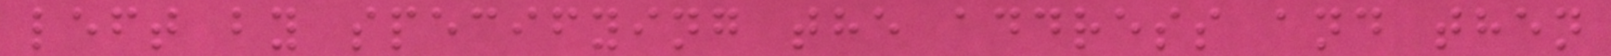left by specifying the address and then
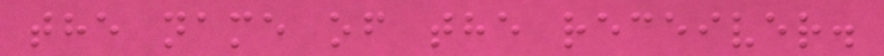the name of the receiver.
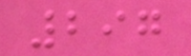297
